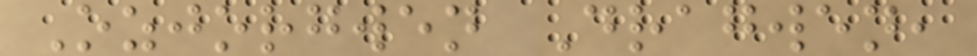Ozjorgwen Dragwen,
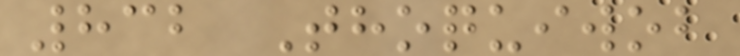832 Thoquiwob
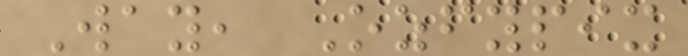Way, Ozfypix
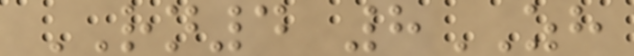RN4 8ZH
